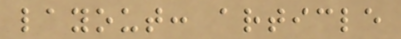layout: article
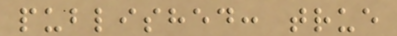published: true
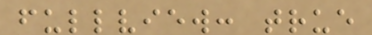fullview: true
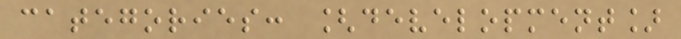categories: [development]
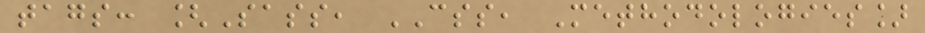tags: [Sass, CSS, Methodologies]
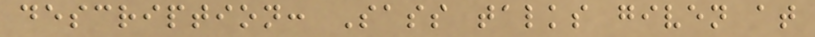description: Sass talks given at
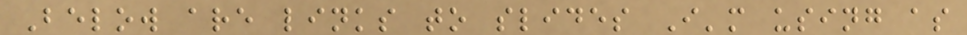Below are links to slides I'm using as
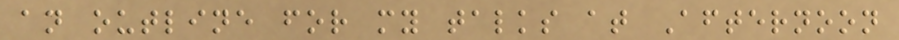an outline for my talks at Afternoon
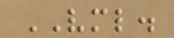VML.
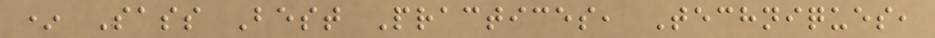* Sass Best Practices, Techniques,
